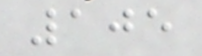105
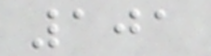101
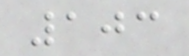103
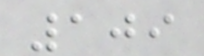109
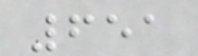651
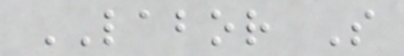LABOR S
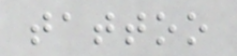tattoo
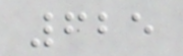625
